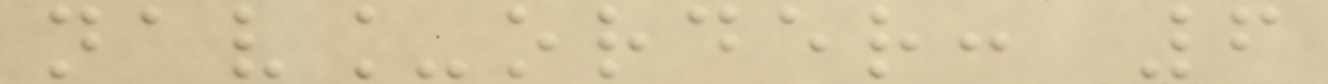nav_order: 6
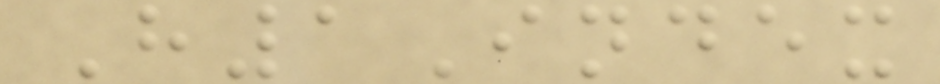H1Index
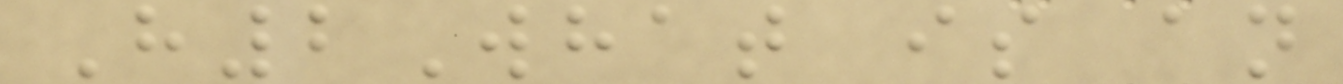H2What is an
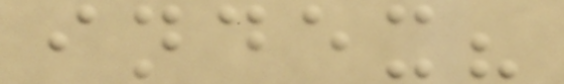index?
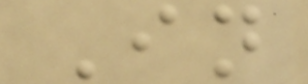In
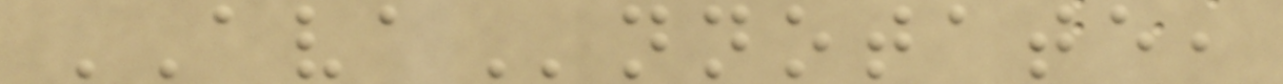AVAnnotate,
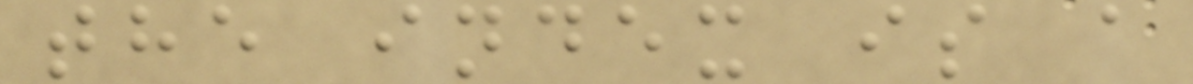the index is a
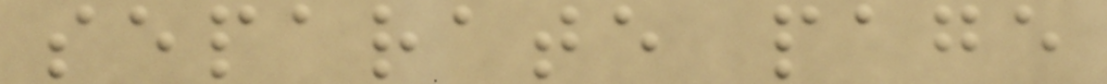separate page
